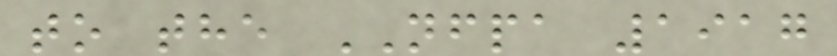to the NFPA 1917
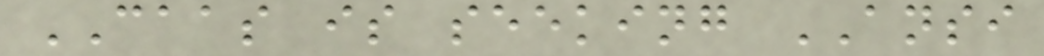CAAS is seeking ANSI
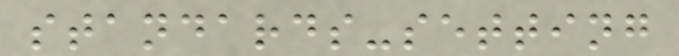standards-setting
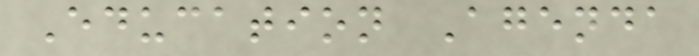Education Agenda
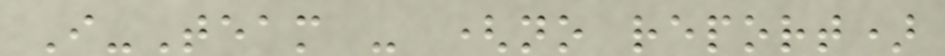I-Team - (no report)
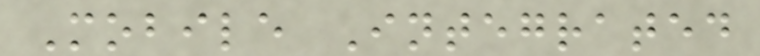Mobile Integrated
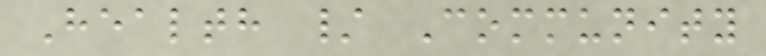Health / Community
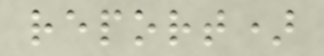report)
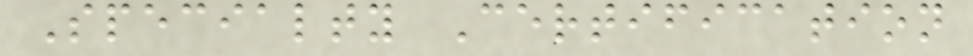Specialty Certification
